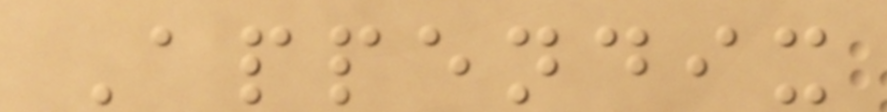Appendix
